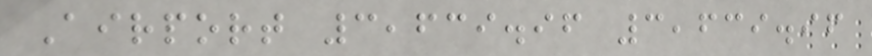Airport 3,639.96 3,639.96
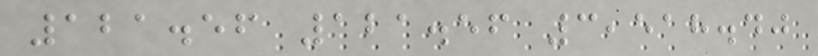121.56 121.56 3,518.40
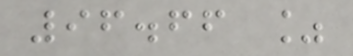96.66 %
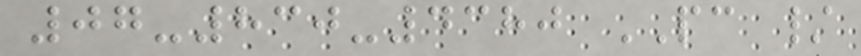07-830-4380 PC /
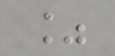%
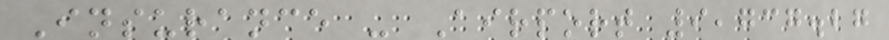Insurance - Airport 9,737.27
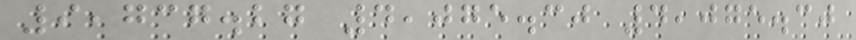9,737.27 4,075.30 4,075.30
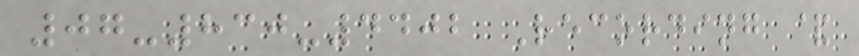07-830-4402 Recording &
